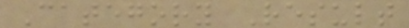Category Result
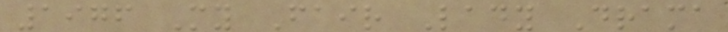1976 My Fair Lady Drama
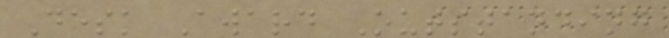Desk Award Outstanding
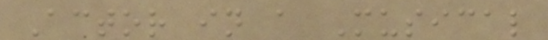Actor in a Musical
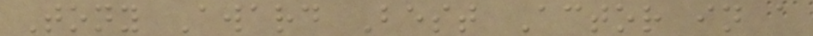Tony Award Best Actor in a
